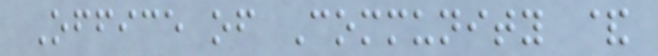Office of Community &
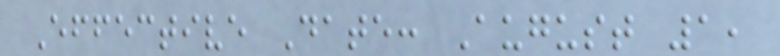Effective Date: August 1,
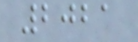2021
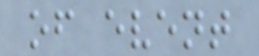of event
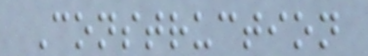Construction
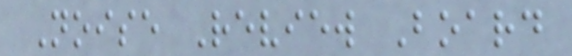Noise Review Board
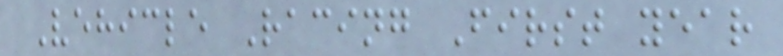Vehicle Racing First year
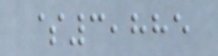$3,885
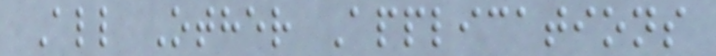All Other Applications
